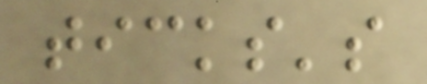ticks's
